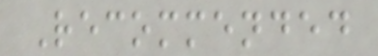Recommended
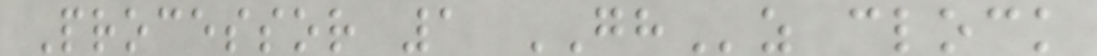Processor 1 GHz clock
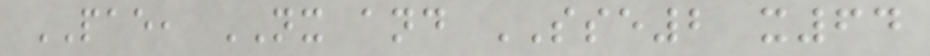PAE, NX and SSE2 x64
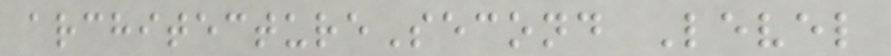architectureSecond Level
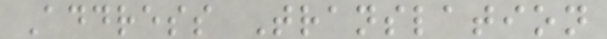Address Translation
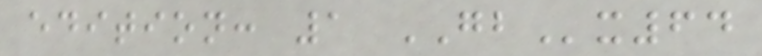edition: 1 GBx64
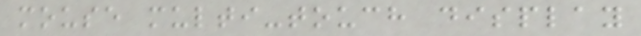mouse multi-touch display
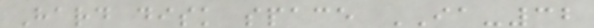Hard disk space IA-32
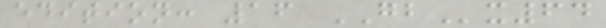edition: 16 GBx64
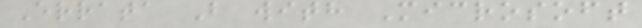Errata B with Microsoft
